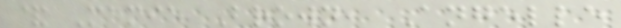& Mamie Brown, Angelle
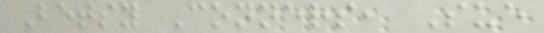Betsy Conners, Sue
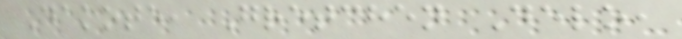Dakote, Gretchen Delo,
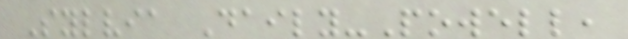Sylvia Daily-Powell,
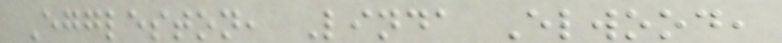Eggleston, Linda Elwood,
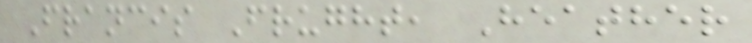Francis Frught, Heather
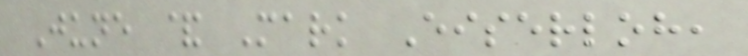June & Mark Eiserloh,
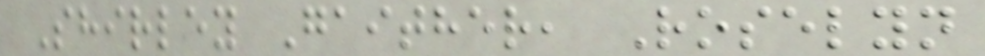Shirley Gaither, Roselyn
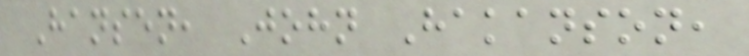Hansen, John Hakanson,
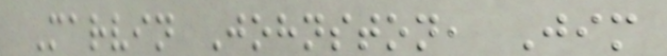Marvin Johnston, Jim
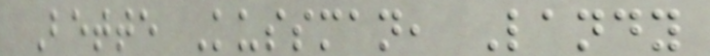Bette Kussman, Landy
